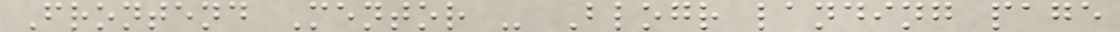Frontend Mentor - Blogr landing page
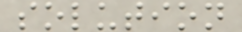solution
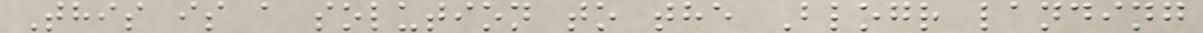This is a solution to the Blogr landing
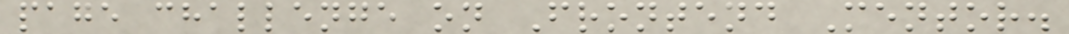page challenge on Frontend Mentor.
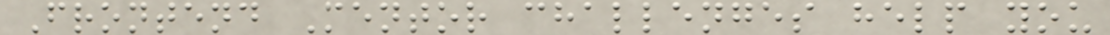Frontend Mentor challenges help you
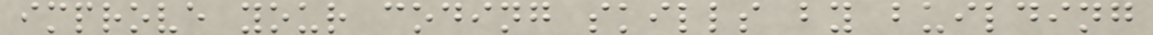improve your coding skills by building
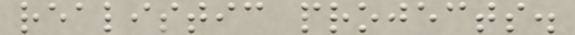realistic projects.
